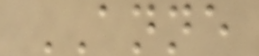ANNE
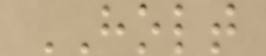HOLT
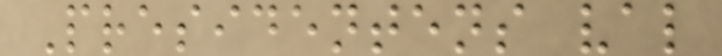Presidentens val
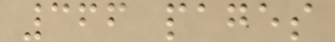366 pages
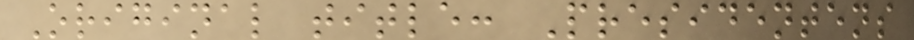Original title: Presidentens
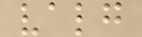valg
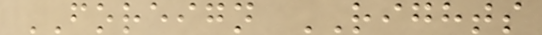FOREIGN RIGHTS
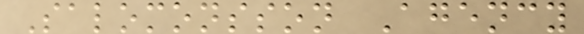Salomonsson Agency
